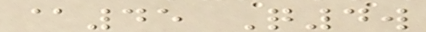@45 Q4w
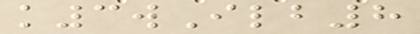k3wIlb8
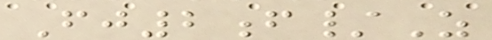Fj2f/Z
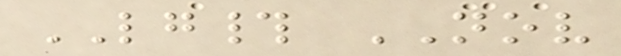LG# NOV
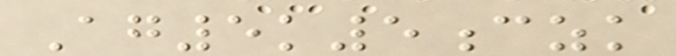Ag5k5czk
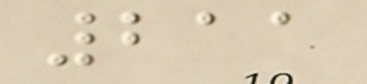211
